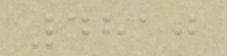4810
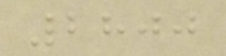2800
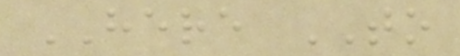HERE TO
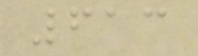613
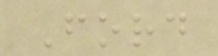Ford
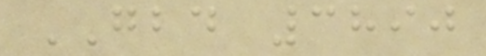GBD 3890
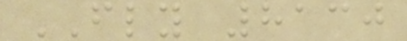FLY 8130
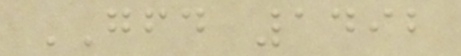GFD 1492
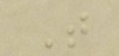T
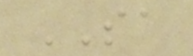SA
